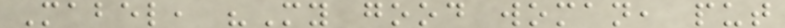Mabel, "My good woman, put
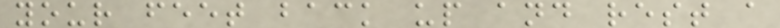your feet back up and rest a
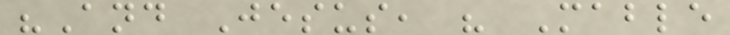"And Jesus, " Mable
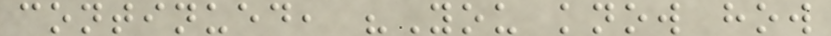continued, "You know how
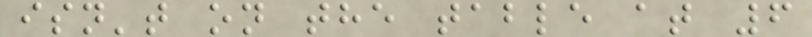isn't on the table at 6
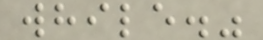while."
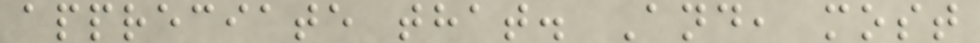appreciate that. And, most
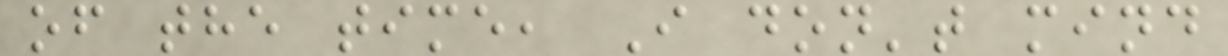of the time, I don't mind
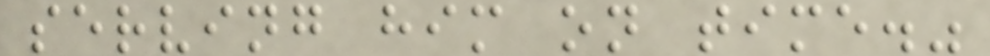serving him on time."
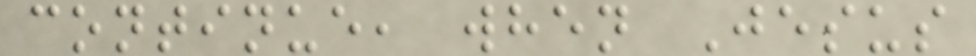continue, when Jesus
